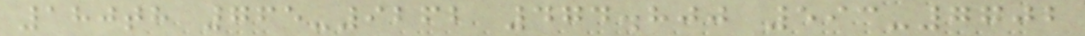180th 765-9262 474.800 593-7702
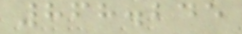868.245
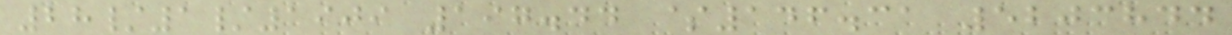28/1/1909 197.44 $146.31 5203844
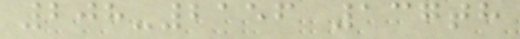208-2156 137th
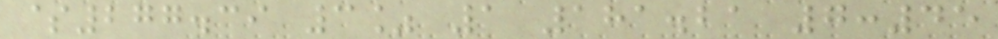$277.39 3% 1 181.21 7:45
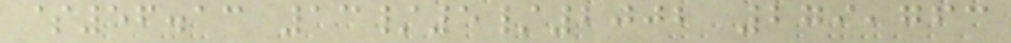$56.13 13/5/2002 279,763
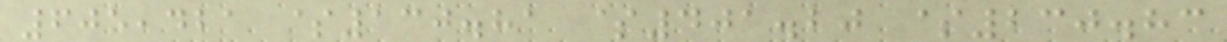605,421 $130.81 $401.20 $230.83
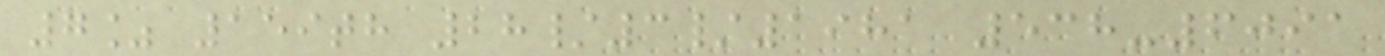7% 159th 28/3/1981 538-6091
